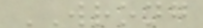WRONG
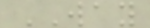WAY
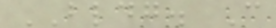BLDG. C
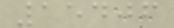15406
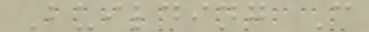Building C
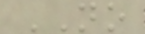NO
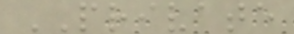PRIVATE
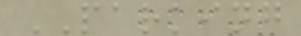PARKING
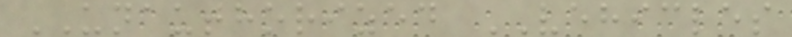UNAUTHORIZED VEHICLES
